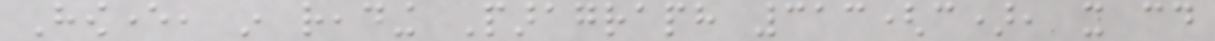However, in reading Paragraph 313(c), it could
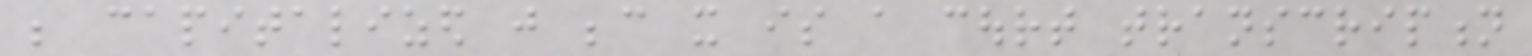be capitalized just because it is a court transcription
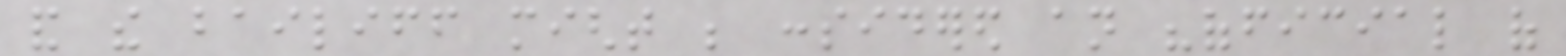and the bailiff might be considered an "official of
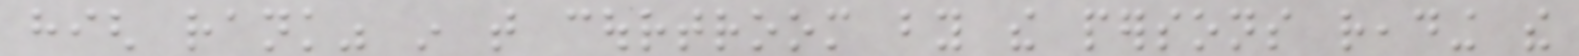high rank" in that courtroom by the persons reading the
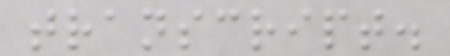transcript.
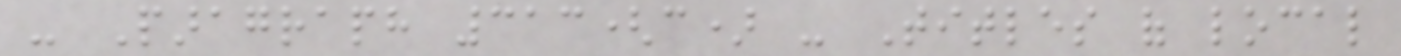- Paragraph 313(c) - Titles of local
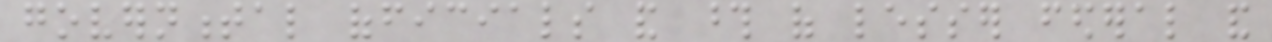governmental officials and those of lesser federal and
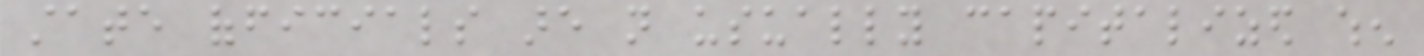state officials are not usually capitalized when
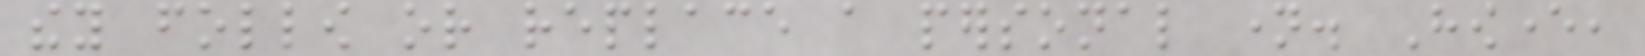they follow or replace a personal name. However,
